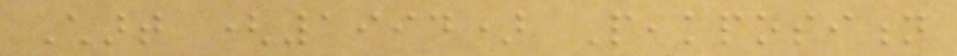Chart (1994) Peakposition
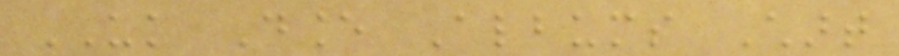UK Dance Albums Chart
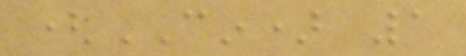(CIN) 1
